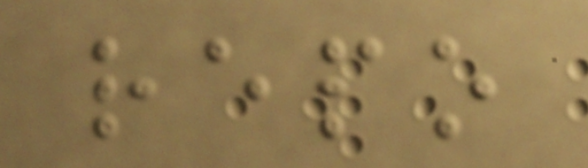repo
